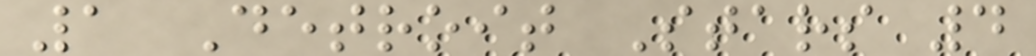1 Detroit Stars 4
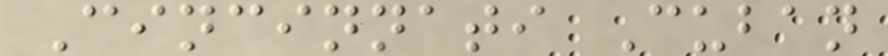Cincinnati Cuban
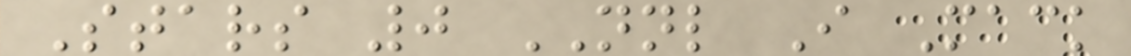Stars 0 NNL I Mack
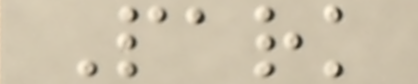Park
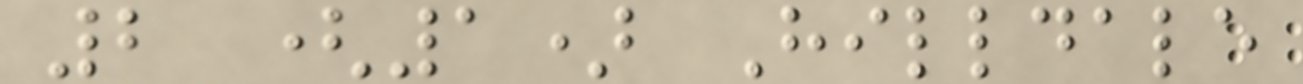2 (1) Hilldale
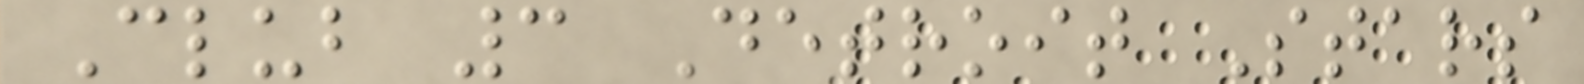Club 3 Detroit Stars
